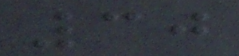30
